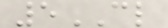5CL
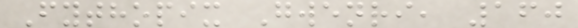Fythopix Gwenri, 160
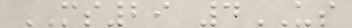MS29 4US
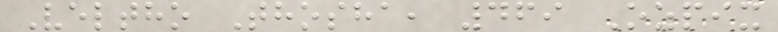Veltho Thosha, 469 Ozpix
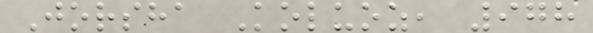Jorsha Koluoz, 978
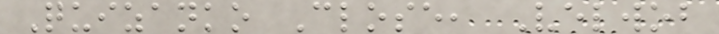Quizanko Close, Velwob
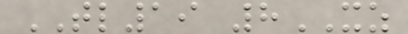TL19 8XZ
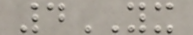4YX
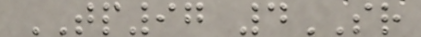TP97 4SR
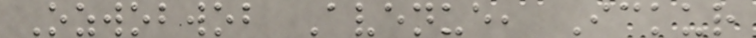Ozwobwob Avenue, Ickur
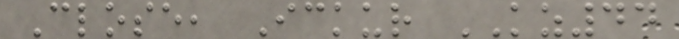Close, Ickur KZ44
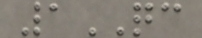1QC
